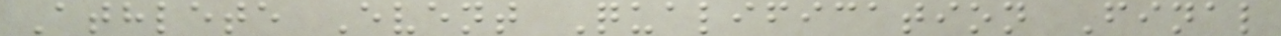Athlete Event Qualification Final
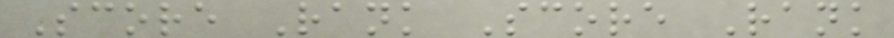Score Rank Score Rank
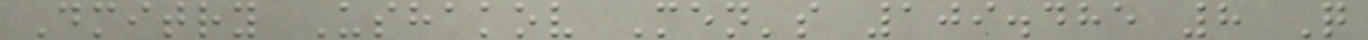Dmitry Ushakov Men's 109.485 8 Q
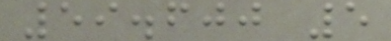59.600 5
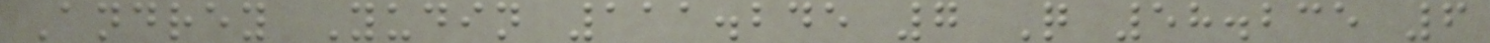Andrey Yudin 111.245 7 Q 58.235 6
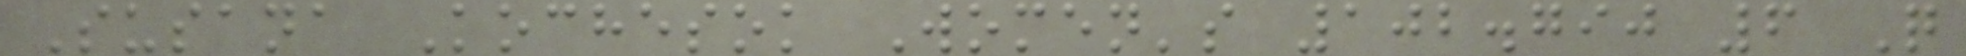Susana Kochesok Women's 102.790 6 Q
